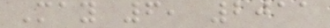May 6, 2011
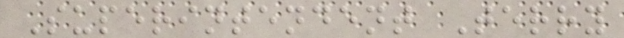Superintendent Terry
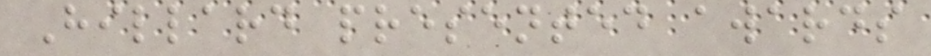Hillard presented awards
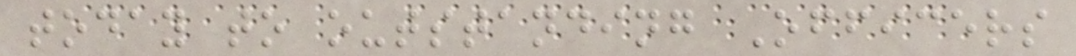today to outstanding Officers
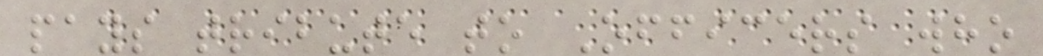pays tribute to Officers who
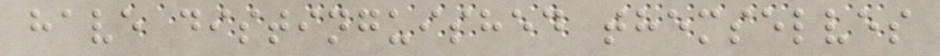have distinguished themselves
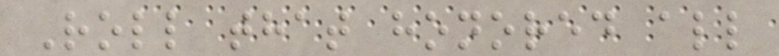Roll that honored all
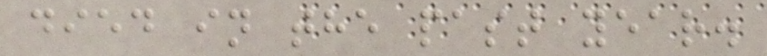died in the past year.
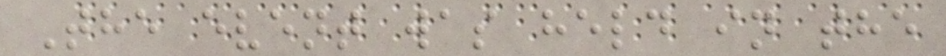The event was held in the
